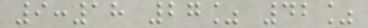9:18 27% 42%
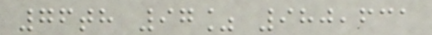76th 97% 980,631
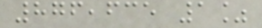876,635 1%
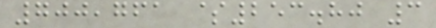700,761 $253.80 3
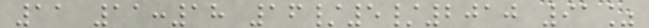11 11:18 16/5/2010 91%
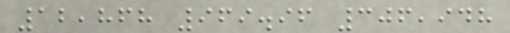12,868 969.96 306,948
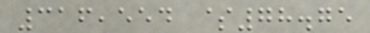316,554 $78.75
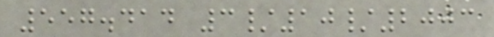557.414 3/10/2003
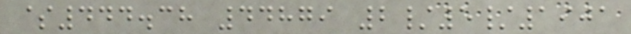$444.38 44879 2/5/1901
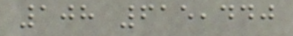108 615,440
